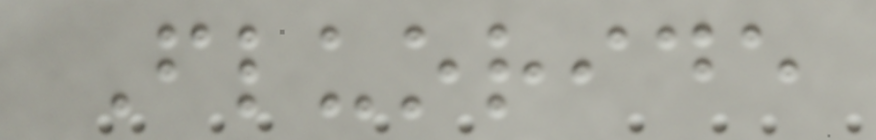Fluoride
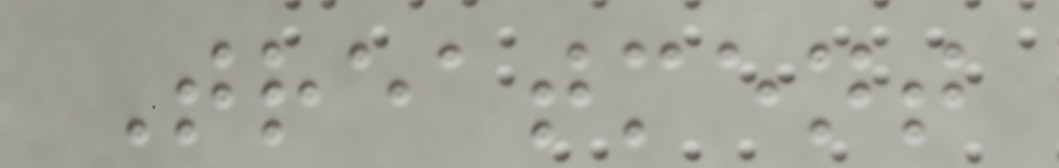Treatment
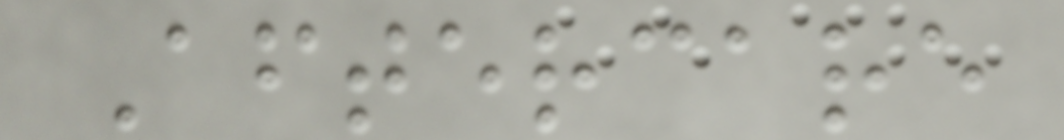Aftercare
